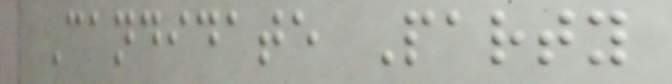Candidate Party
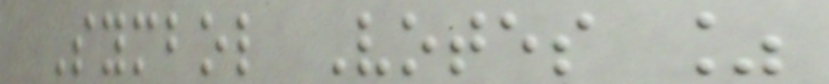Symbol Votes %
